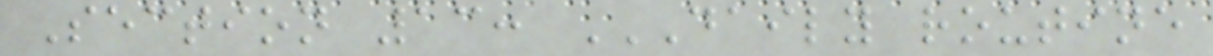Section 13: DAILY ROUTINE
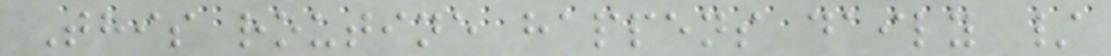This routine happens daily /
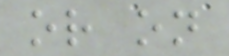or on
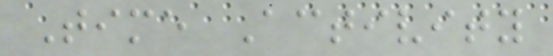Time Activity
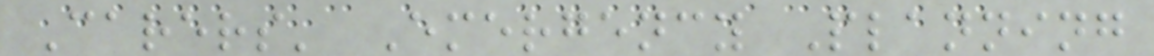Carers' Emergency Planning
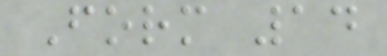Form 14
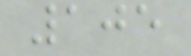105
